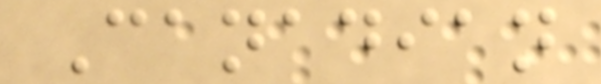Canadian
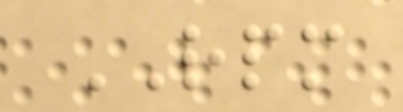RPM
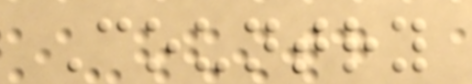Country
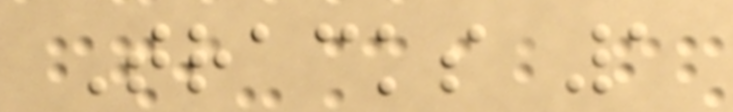Tracks 1
